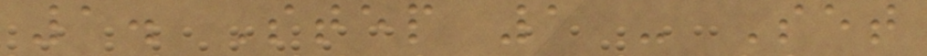1. Step 1 - Set
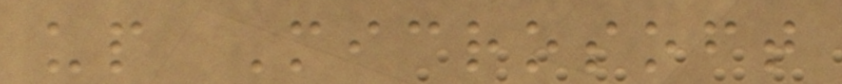up Microsoft
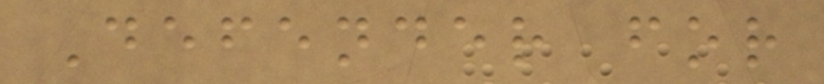Defender for
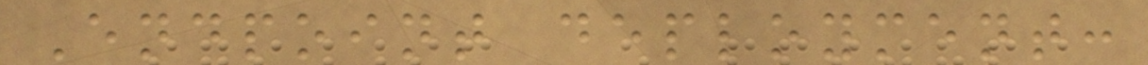Endpoint deployment:
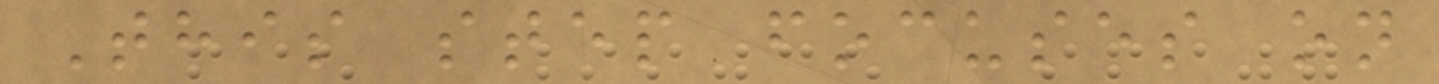This step focuses on
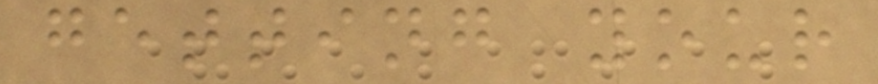getting your
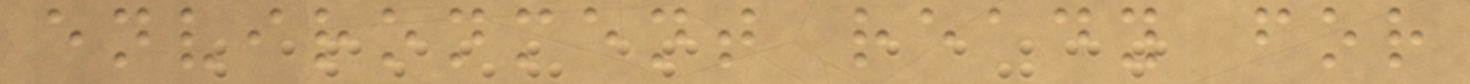environment ready for
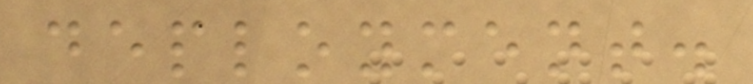deployment.
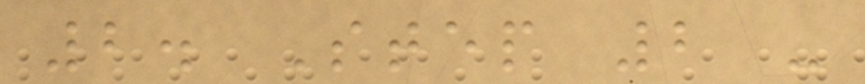2. Step 2 -
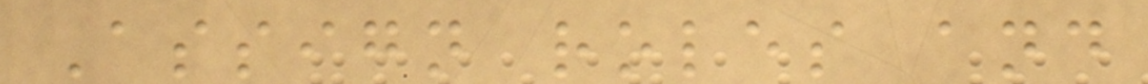Assign roles and
